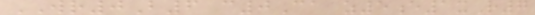WR0B6 c0Ca z5e1xR7
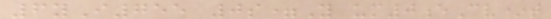6yI755 0s=Y um0eCv*t
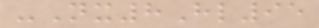-Nx8Hl95
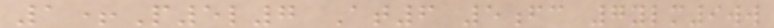1+P5l7 At6 5fc 7ylm9ww
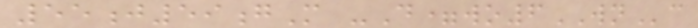55j59gM -D=wo6WNc
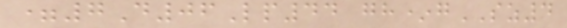=7D06Lp44 gh*gSZ4
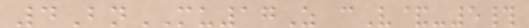4BnMU17Z cV&-5#
